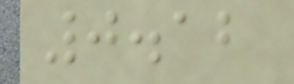0.12
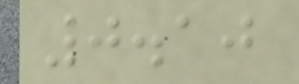0.10
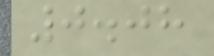0.08
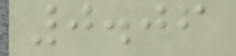0.06
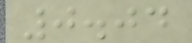0.04
